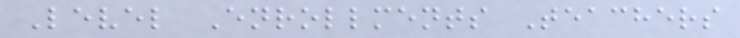Level Enrollments Teachers
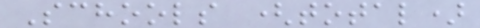Schools (total)
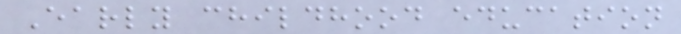Early childhood education
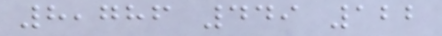8,786 449 122
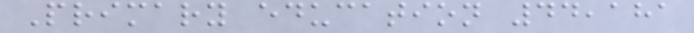Primary education 44,181
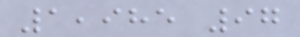1,985 97
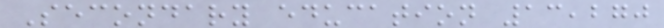Secondary education 13,270
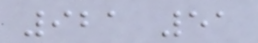921 51
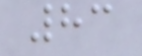83
